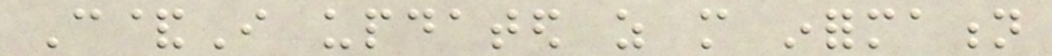C&I updated as more information
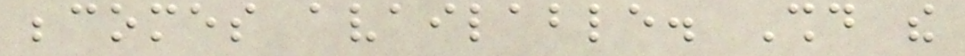becomes available. Should the
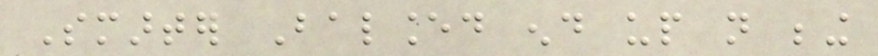Smarter Balanced end up not being
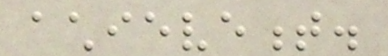achievement.
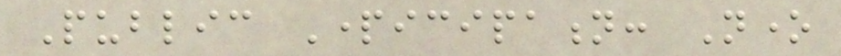Public Participation: None
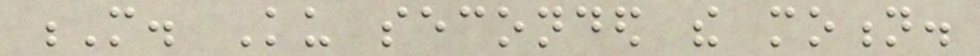M. Ku seconded the motion.
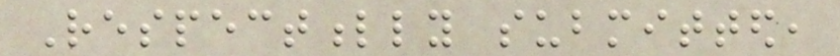Respectfully submitted,
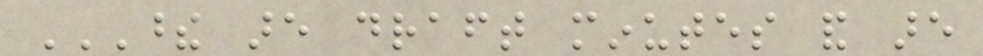THESE ARE DRAFT MINUTES AND ARE
